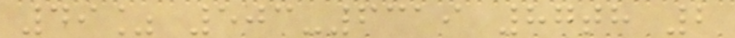49% 503-6319 87th 2
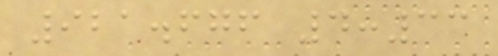921.676 4:33
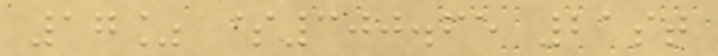17% $300.65 21st
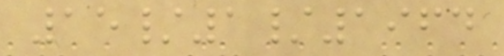15/1/1964
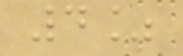4%
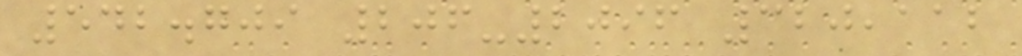542.709 206-2096 320,112
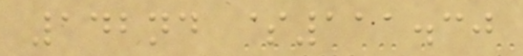142nd $111.30
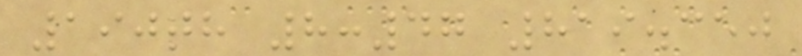190th 8:47 819.350
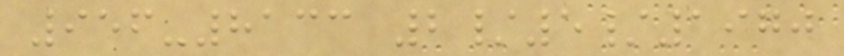956-8133 2/5/1970
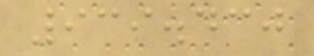939.430
